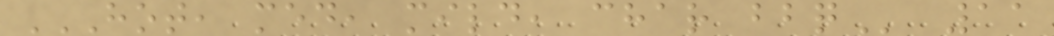HOT, MED, MILD, CHAR BBQ 11
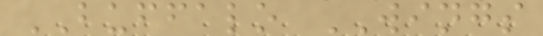BUFFALO WINGS
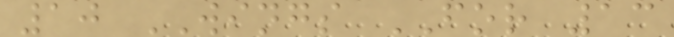10 WINGS FOR 13
